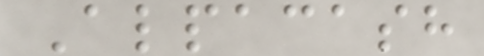Alpacash
